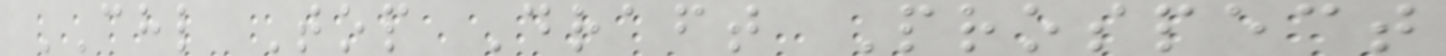CHL Top Draft Prospect
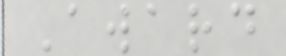Award
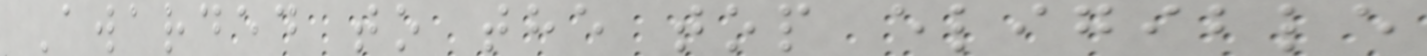Awarded to the top eligible
